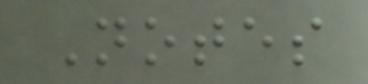Notes
